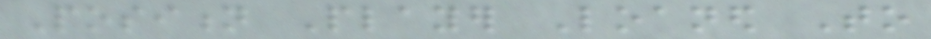Position Player Loaned To
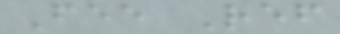Fee Ref
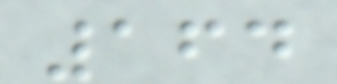164
